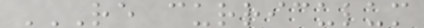RE CURRICULUM
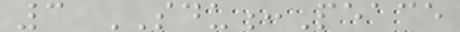3 SDU:Peace
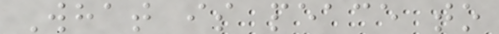What is peace to
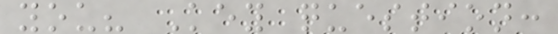you? Key question:
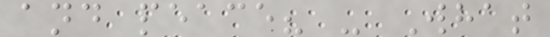and peace? - What
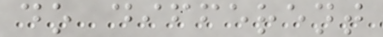do different
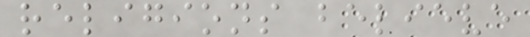religions believe
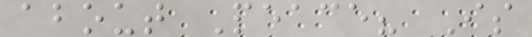about Peace? Is
